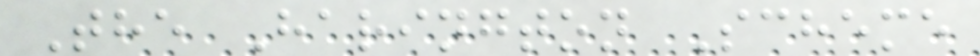The Harington Scheme
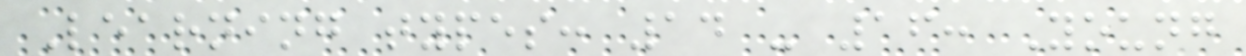Learning types: 14 - 16: Young
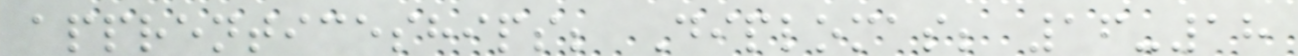apprenticeships; Diplomas; 16-18
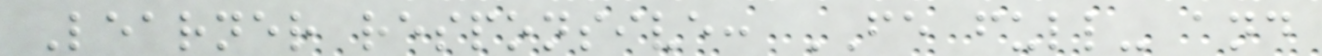Learner responsive: FE full- and
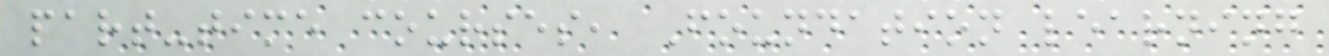part-time courses, Foundation learning
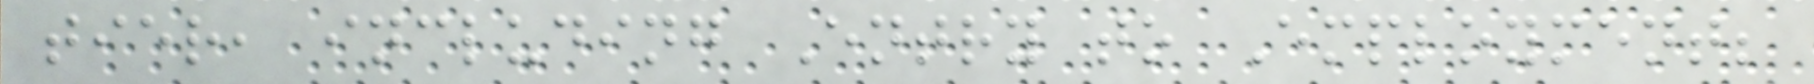tier, including Entry to Employment;
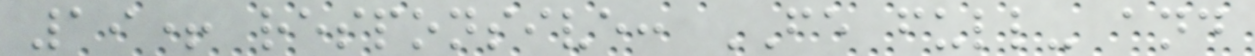19+ responsive: FE full- and
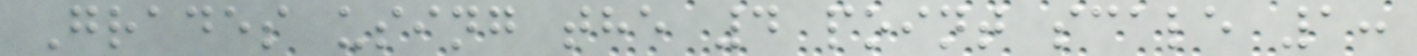Grades using the 4 point scale 1:
